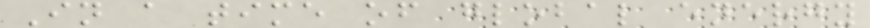In a time of global energy
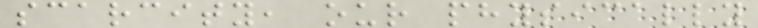scarcity, our physically
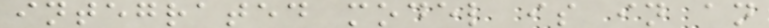integrated model is in an
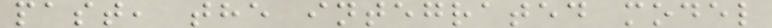past, the integrated model
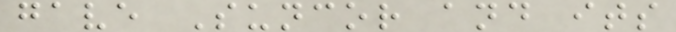gave Suncor and its
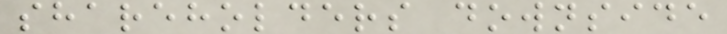shareholders downside
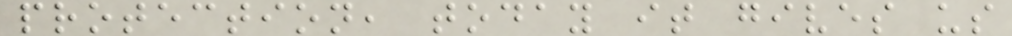protection, today it gives us
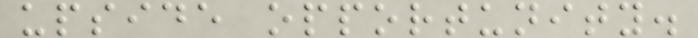upside opportunity.
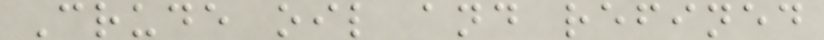Crude oil and refined
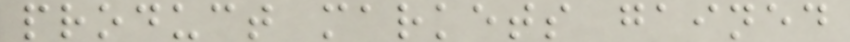product markets gained
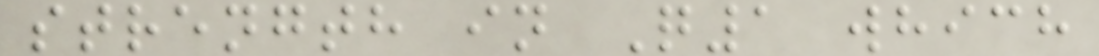strength in Q1 which
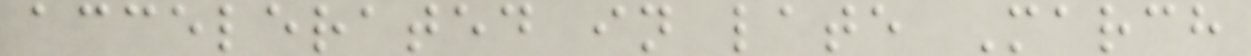accelerated in late March
